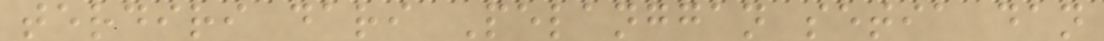terdiri dari Pelanggan setia dan
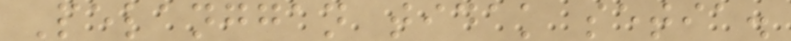Pelanggan tidak setia.
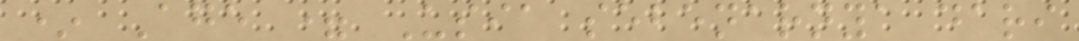* Age = Usia sebenarnya dari
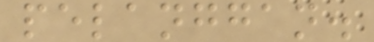pelanggan.
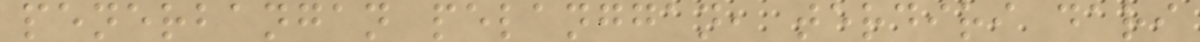penerbangan pelanggan, terdiri dari
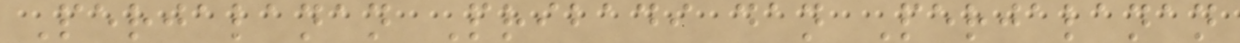Perjalanan Pribadi dan Perjalanan
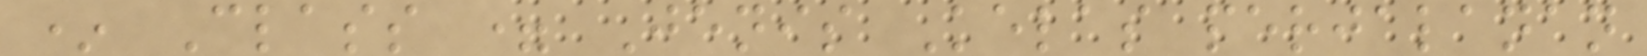* Class = Jenis Kelas perjalanan
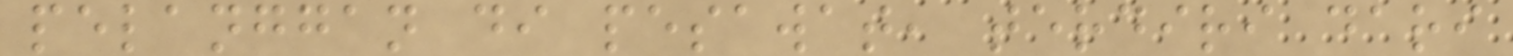pelanggan di pesawat, terdiri dari
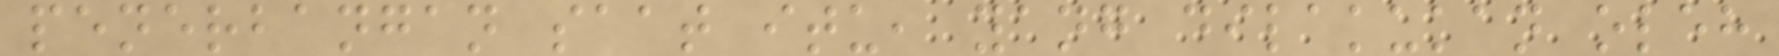penerbangan saat itu, yang dilakukan oleh
